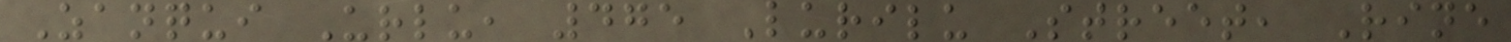Zanqui Urlu, 475 Lurilu Street, Rine
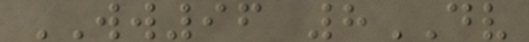WW96 8DV
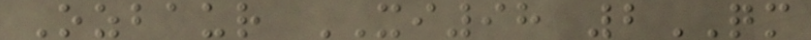Ozbaur XI98 2QM
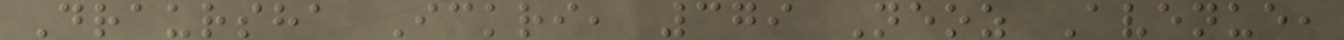Draursha Ickri, 379 Neoz Avenue,
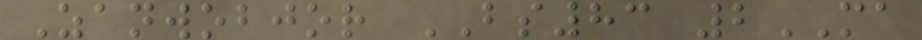Zanwobjor BS83 2MA
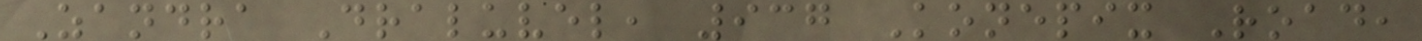Zandra Draluvel, 937 Konepix Road,
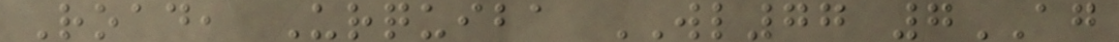Road, Urquiba WL77 7AG
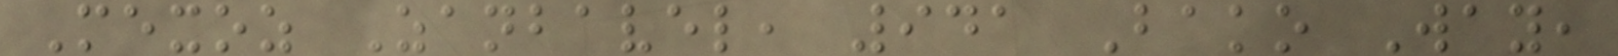Mexoz Zanbavel, 941 Bako Way,
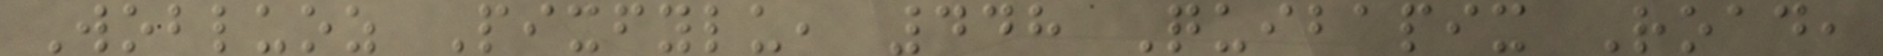Wobluoz Pixfylu, 448 Quibapix Road,
